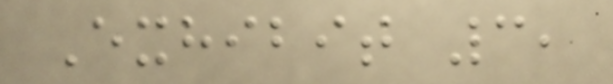Exhibit 3,
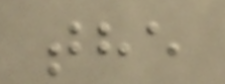the
